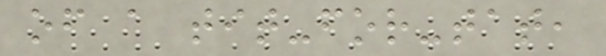of a tit-for-tat,
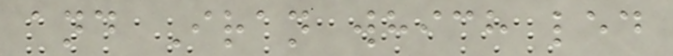and Iran which led
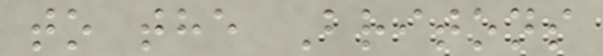to the Britons
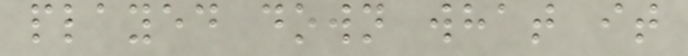played down what it
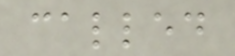called
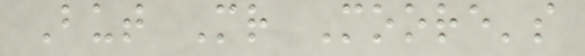But Mr Moore's
